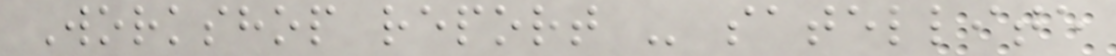Workshop report - satellite
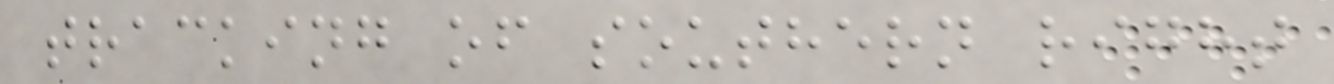tracking of southern right
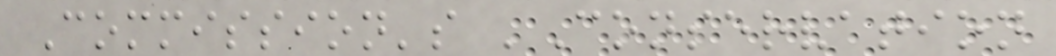Commission's 'Conservation
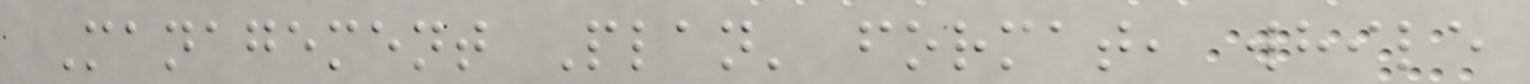Management Plan' format, while
